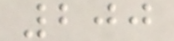200
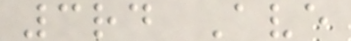3rd Ave
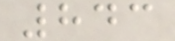843
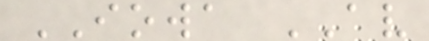IOWA AV
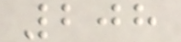208
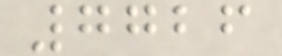7726
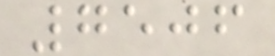7506
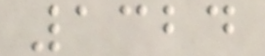1324
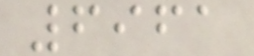6961
